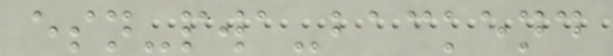esn-pwa-backend
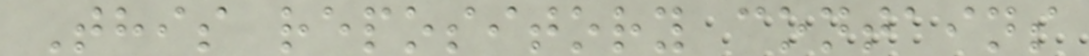This repository contains
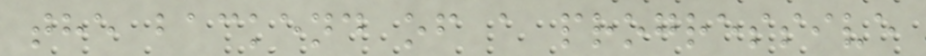the backend of a progressive
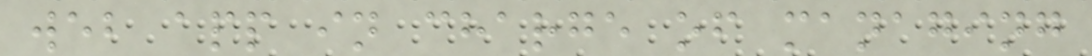web app in charge of managing
